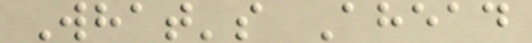What's Ahead
